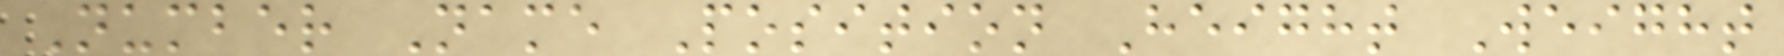Number Name Position Height Weight
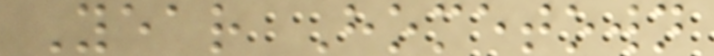Year Hometown
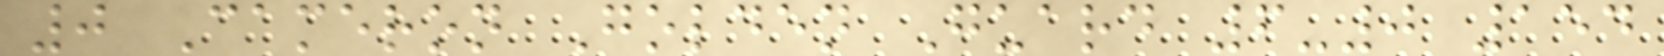0 Cameron Golden Guard 6-0 154
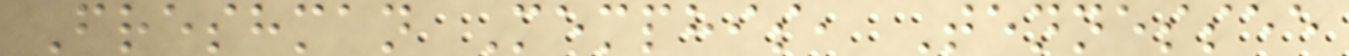Freshman Memphis, Tennessee
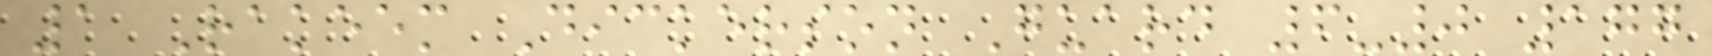1 Rakeem Dickerson Guard 6-0 177
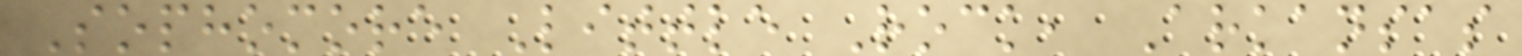Sophomore Little Rock, Arkansas
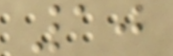10
